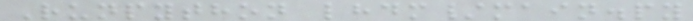Runpython lhdm/main.py
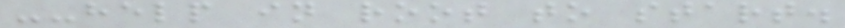--help in root to start.
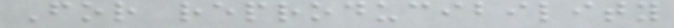For reproducibility
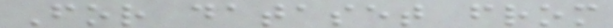For dataset from
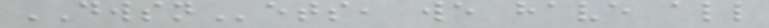DWSNets, we have all
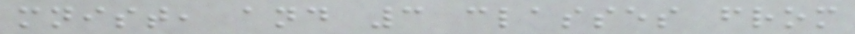mnist, and 3 classes from
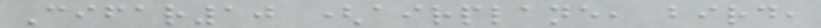Cifar10 (airplane, bird,
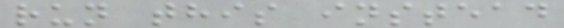run this instead
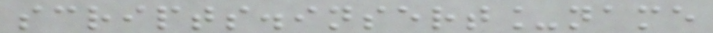scripts.insert_name
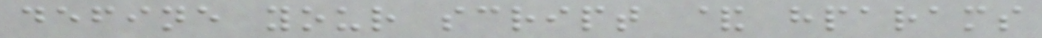define your script & hparams
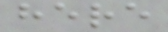here
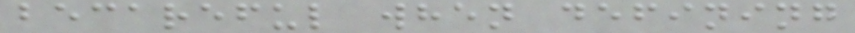becareful when defining
